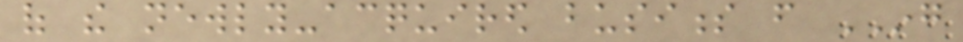of the newly-acquired business from ING
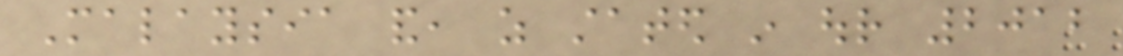Malaysia and, as stated in our 2012
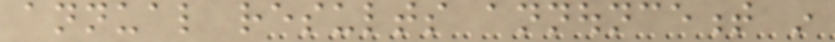annual results announcement in
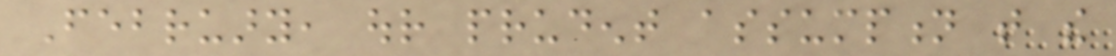February, our prudent assumption that the
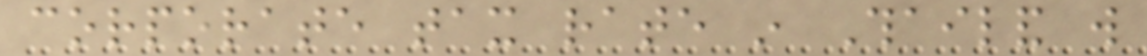corporate tax rate in Thailand will
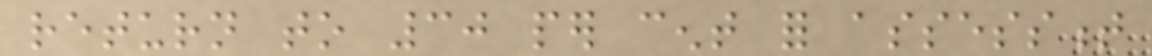return to 30 per cent for assessment
